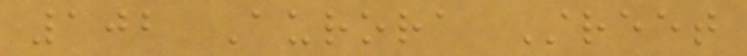102 Aurora Street
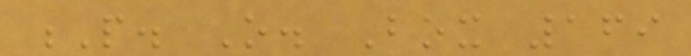P. O. Box 169
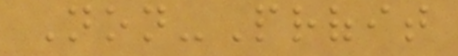Non-Profit
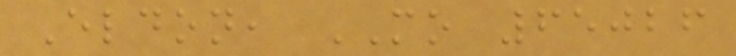Eldon, MO 65026
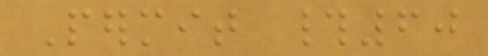Permit #60
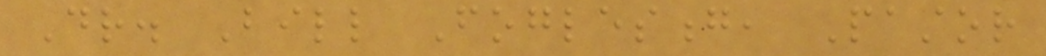Dr. Bill Foglesong, Pastor
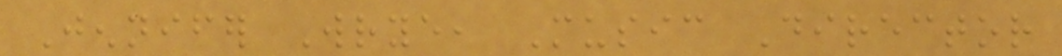Jennifer Wrye, Music Director
